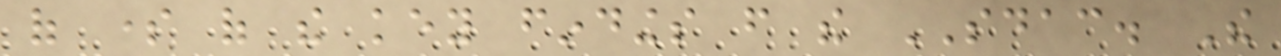of some of the key findings from the SDAC. The
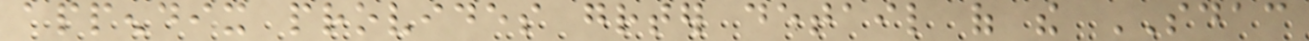appendix provides greater detail of the SDAC
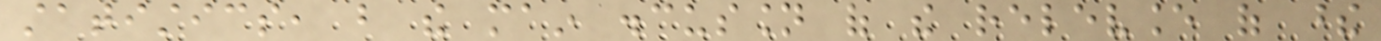statistics, but the main discussion of the relevance of these
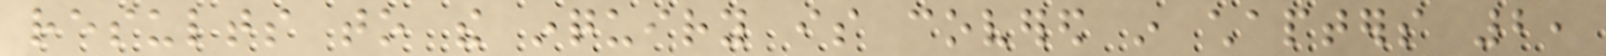results to the inquiry is covered in chapters 2,
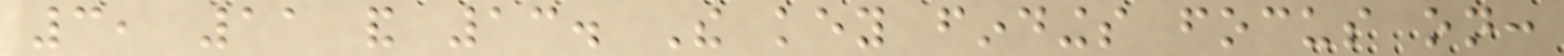3, 11 and 13. The key findings focus on:
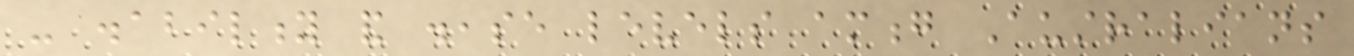- disability and disease levels among Australians
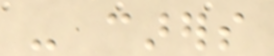- carers
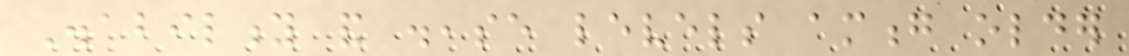Disability and disease levels among older
